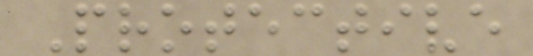Protective
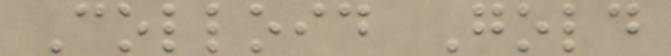Colloid Gold
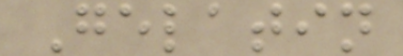Gelatin
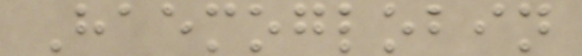Haemoglobin
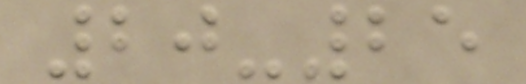20-25
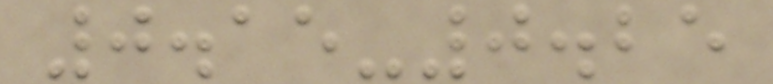0.15-0.25
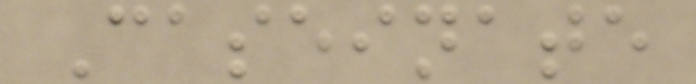Caseinate
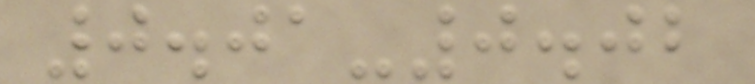0.01-0.02
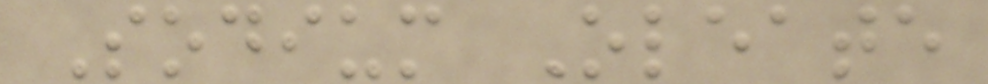Sodium Oleate
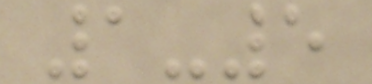1-5
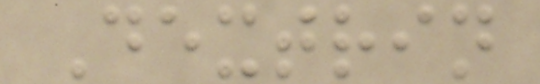Dextrin
